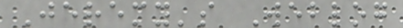Jeremy's Weblog
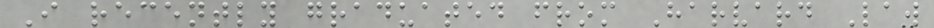I recently graduated from Harvard Law
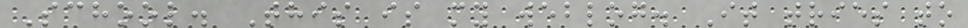School. This is my weblog. It tries to
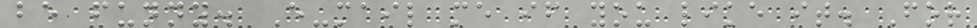be funny. E-mail me if you like it. For
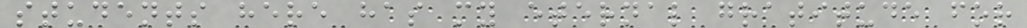students here has my eternal gratitude for
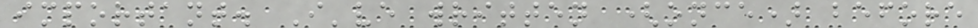important. I've written (once) before
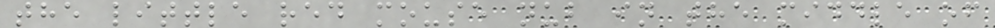the little red mouse nub in the middle of
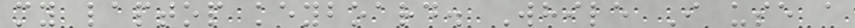my laptop keyboard. While I use a
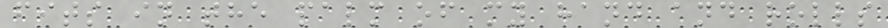fits in the palm of my hand and rolls
